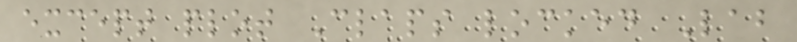except plot Claps locked Lab
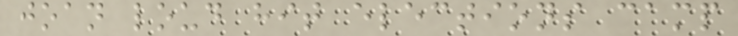joan loud hit elections camp
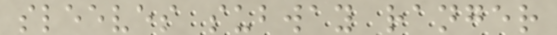sleeves subway ranger
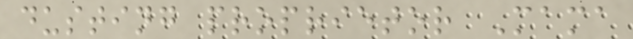dusting proprietor Mama
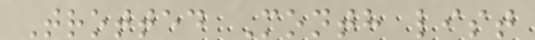Trotted Month list
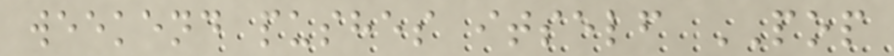weekend pushes itself POP
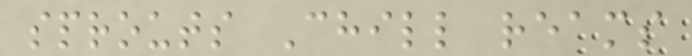sprouts Chill reams
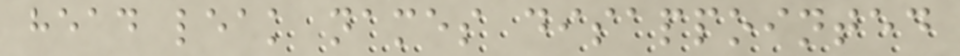head leak names disappointed
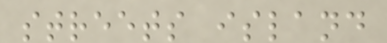streets island
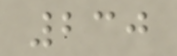230
